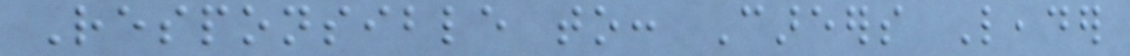Responsible to: Careers Leader
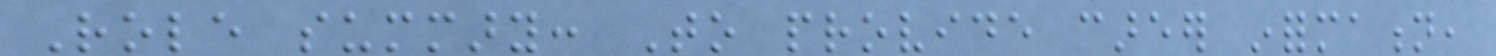Role summary: To provide career information,
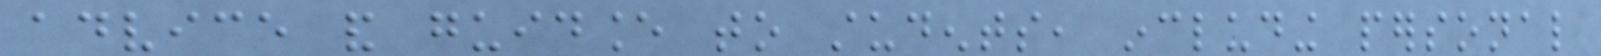advice and guidance to students, including personal
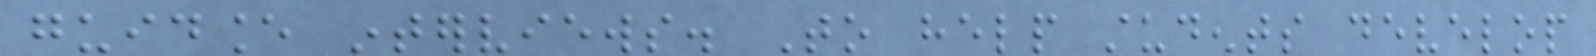guidance interviews. To help students develop
